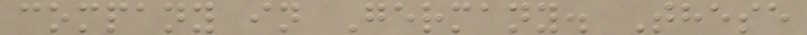company in Germany. These
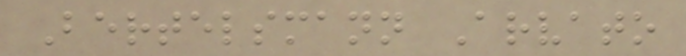Bertelsmann Arvato
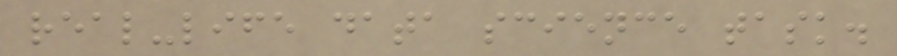real-life data science task.
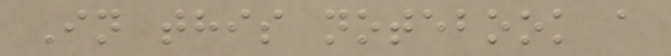In this notebook a
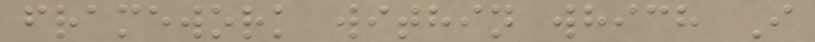framework within which I
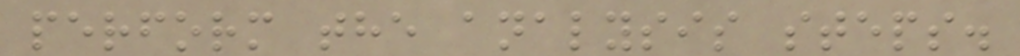perform the analysis steps.
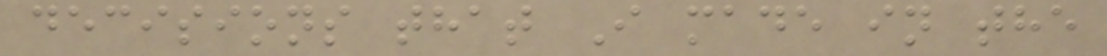decisions that I made in the
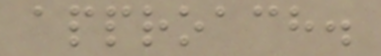approach.
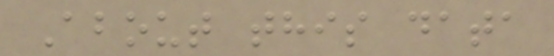About this data
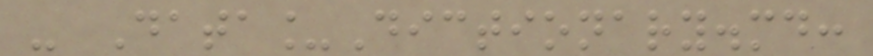- Data_Dictionary.md:
